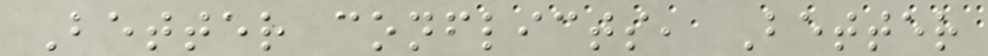Better conflicts, Better
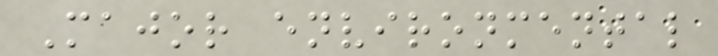Major environmental
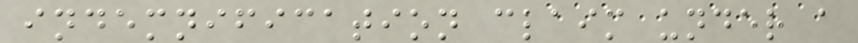indemnification claim under a
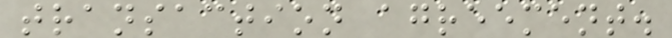transaction agreement.
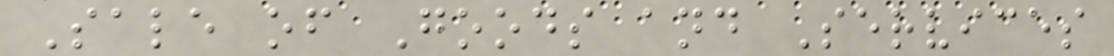Sale of Goods and Services
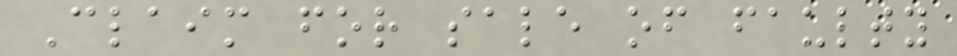Claim for sale of faulty
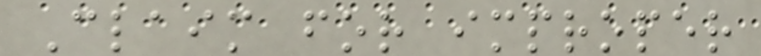Claim for improper
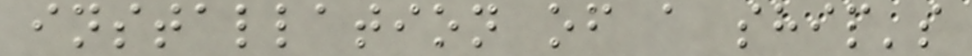installation of a ship's
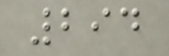294
